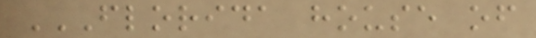FLORIDA HOUSE OF
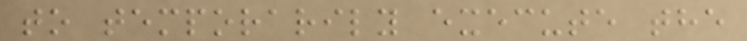to temporarily execute the
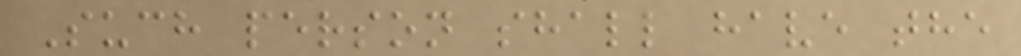Such person shall have the
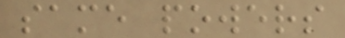same powers
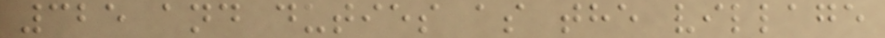325 and duties as the village
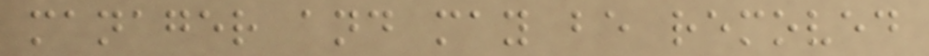manager and may be removed
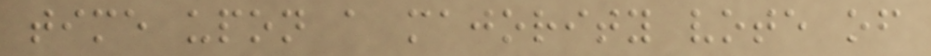time upon a majority vote of
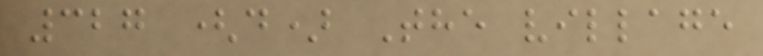327 (d) The village
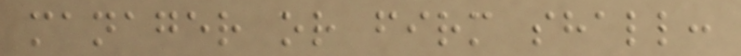manager or firm shall:
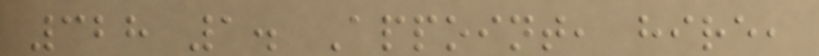328 1. Appoint, hire,
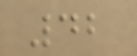42
